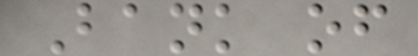Bank of
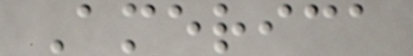America
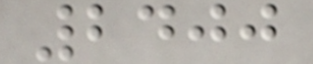2400
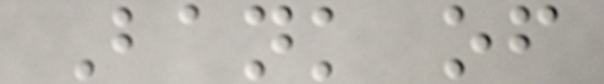Bank of
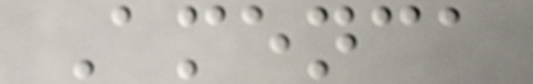Amenca
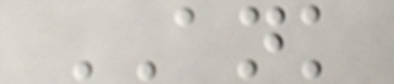ANK
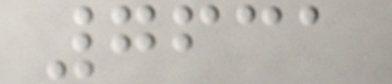7631
